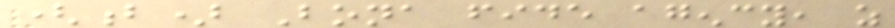(b) Bona fide agency, as
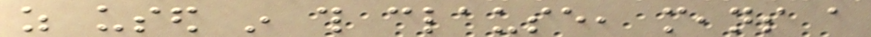as used in this clause, means a
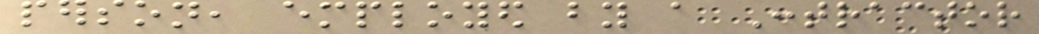person, employed by a Contractor
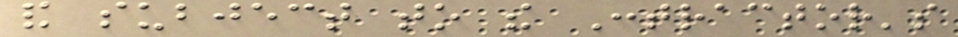and subject to the Contractor's
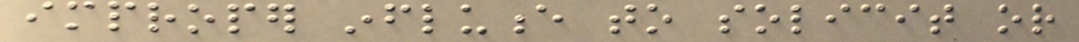improper influence to solicit or
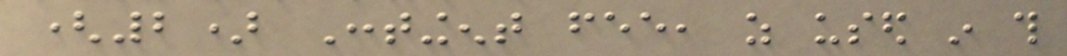(2) Contingent fee, as used in this
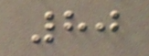80
